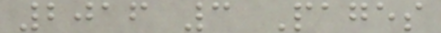2016 3 Pages
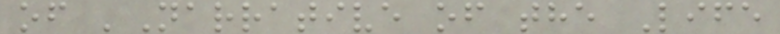of 'Narrative of the Life
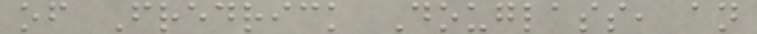of Fredrick Douglass, an
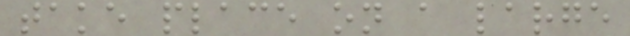take place on a large
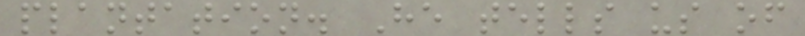plantation. He tells us of
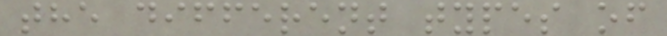the different types of
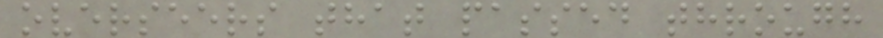overseers that passed through
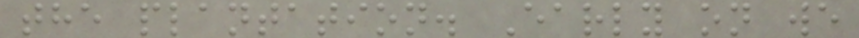the plantation. Early on we
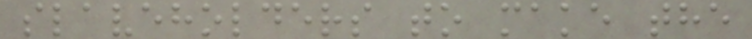slaveholders to make the
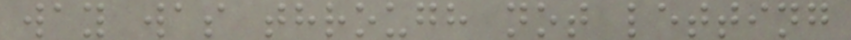way was through not letting
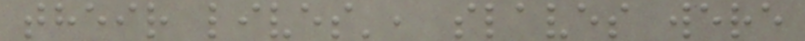their lives', slaves were
